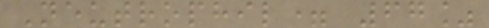Neutrophil= 67%
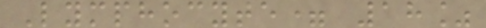Lymphocyte= 18%
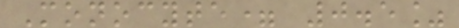Monocyte= 0.5%
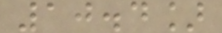10.4]
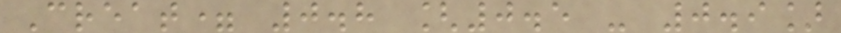Creat= 0.8 [0.5 - 0.9]
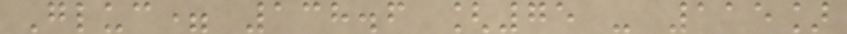Gluc= 138.6 [75 - 115]
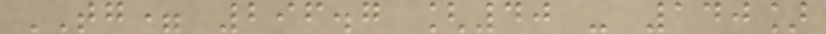TG= 296.7 [40 - 140]
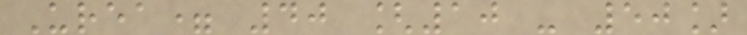Urea= 40 [10 - 50]
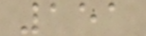151
